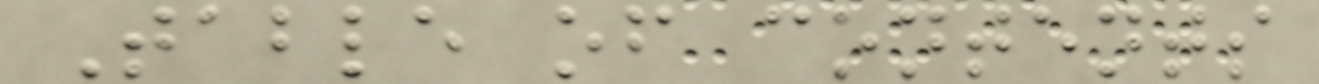Table of contents
